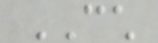CCH
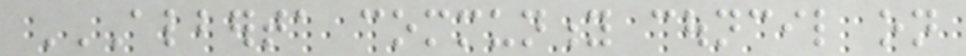ALBERTA COMMUNITY COUNCIL ON
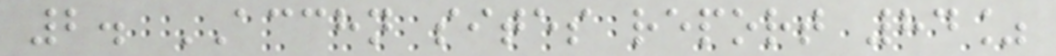2. ACCHN sites report 84%
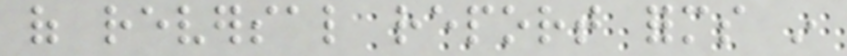of reversal report forms in
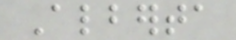Alberta
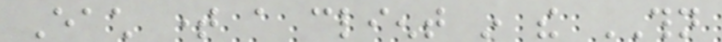Each time a client in the THN
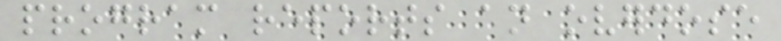program reports an overdose
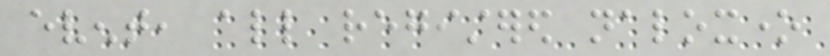event, all registered naloxone
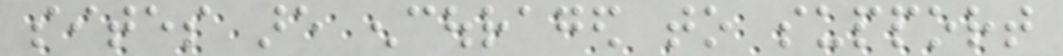sites are encouraged to support
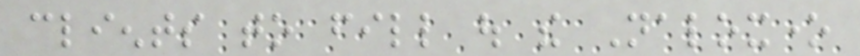clients to fill out the Naloxone
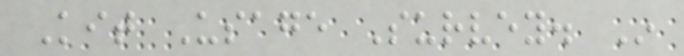Kit Usage Survey. In
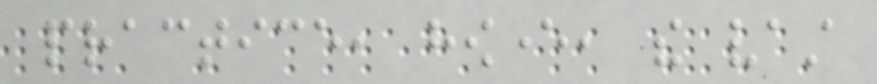practice, however, the vast
